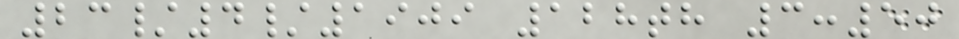23/4/1909 128th 3:50
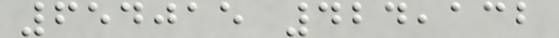654015 424,132
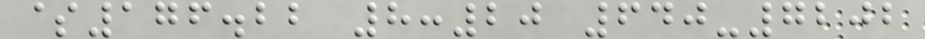$176.22 8:20 640-7202
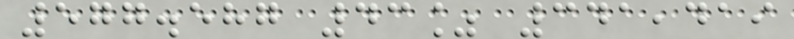577.587 43% 341,419
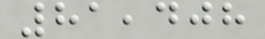81,408
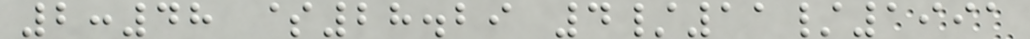2:48 $28.29 4/11/1991
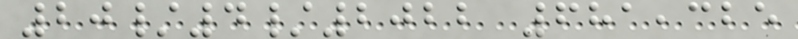20/4/2022 681,325
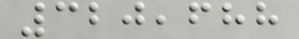320,688
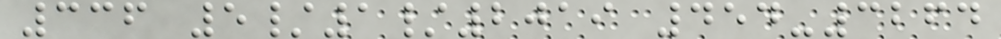336 5/1/2019 454-3264
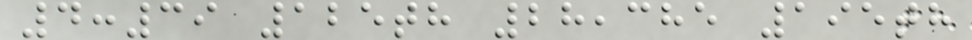4:39 125th 28,385 195th
